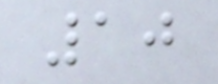10
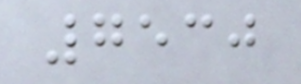7530
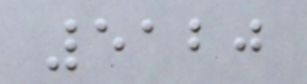5120
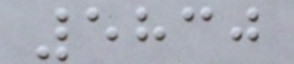5830
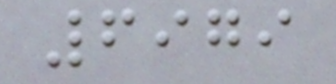6979
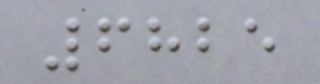6825
